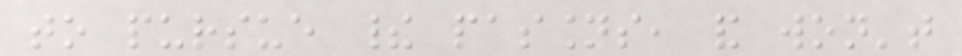to pursue their passions, and won't
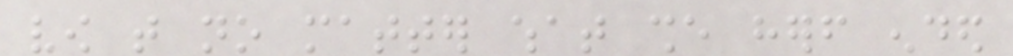vow that no matter what she herself ended
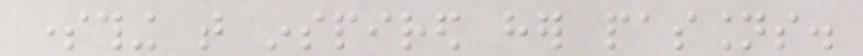something that inspired her passions.
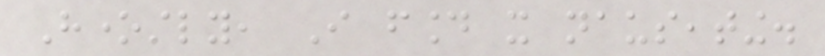Honestly, I found it nauseating.
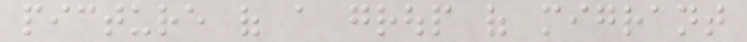picture of a group of migrant
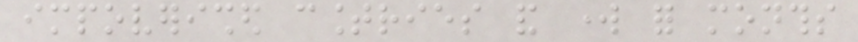impoverished countries and work for months
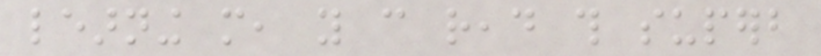learning more, you can read this superb
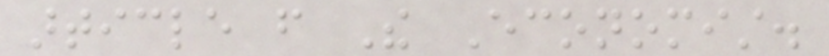article from The Economist.
